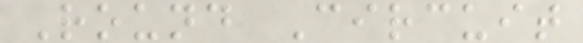Round Circuit
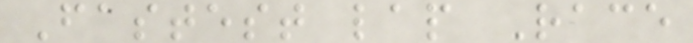Fastest lap Race
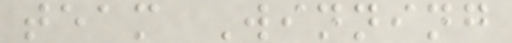team Winning
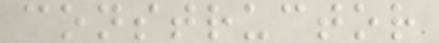constructor
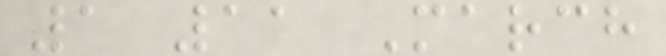1 11 March
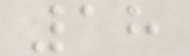18
